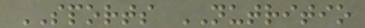SPORTS NUTRITIO
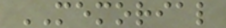MEMORIAL
